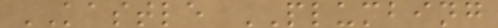KASTLE PLUMBING
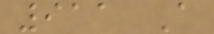911 A
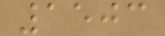1503
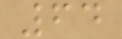64
